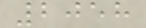2058
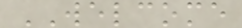WELCOME
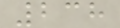238
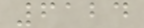6124
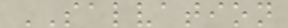SALVATION
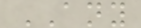ANY
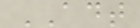ADT
